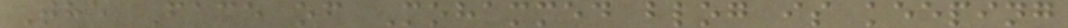The Face of Mohammed blog is keeping
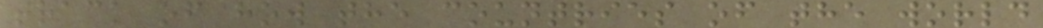track of how the countries of the world
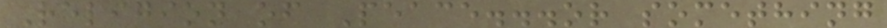Religion of Peace...or something
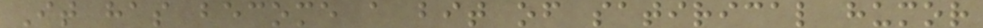It has become a bit of satirical humor
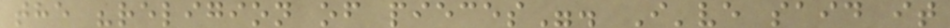the "religion of pieces". I've said it
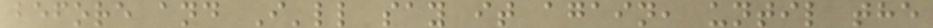before and I'll say it again, until the
